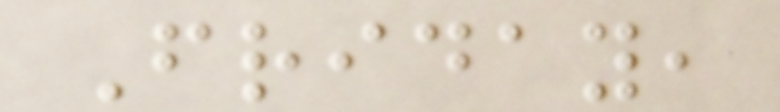Friday,
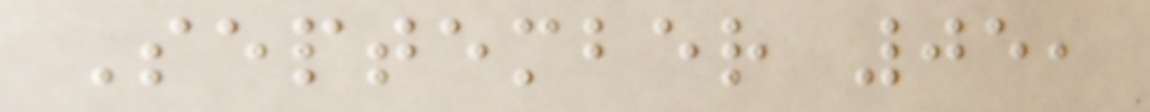September 05,
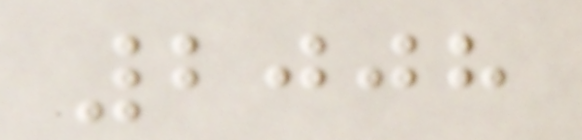2008
